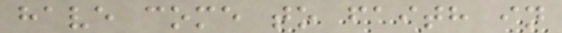have come to faith in
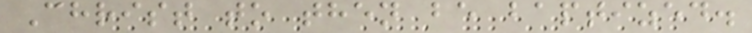Christ to then be baptized.
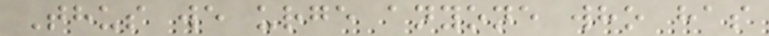Thus we urge anyone who has
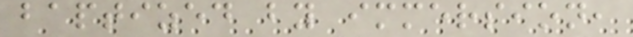baptized by immersion,
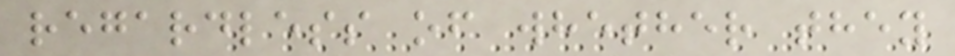regardless of whether they
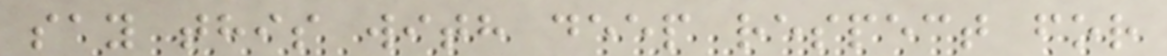say this with deep respect for
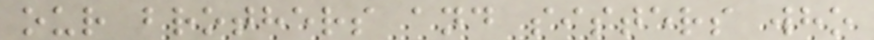our brothers and sisters who
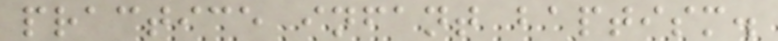practice infant baptism.
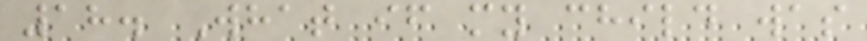18. What if my child was
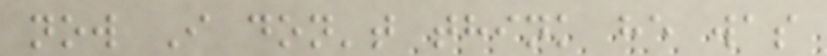now I don't think he was
